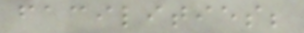facilities;
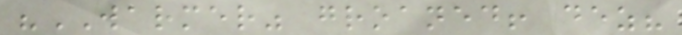"WARMER" groaned! dez?
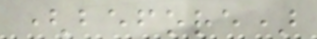(before)
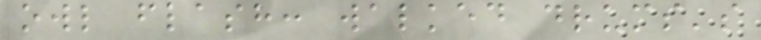owl flash: walked drums's
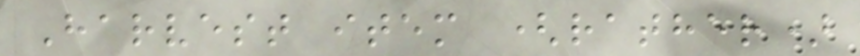Harvest item (rather)
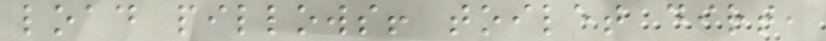load pillows! toilet dirt,
